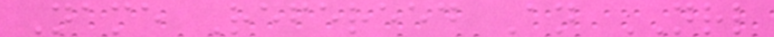Name Refereed An NRL
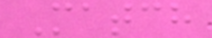Match
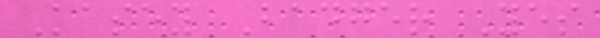Kasey Badger Yes
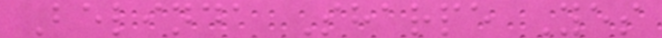Belinda Sharpe Yes
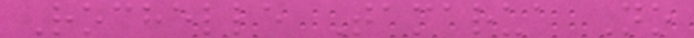Rochelle Tamarua No
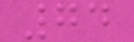74
